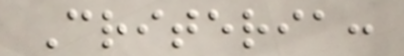Criteria:
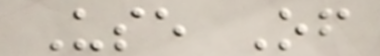Use Of
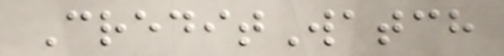CreditWatch
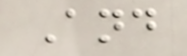And
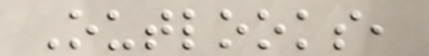Outlooks,
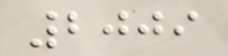2009
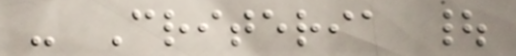- Criteria |
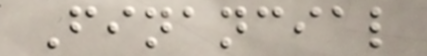Financial
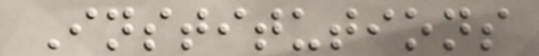Institutions
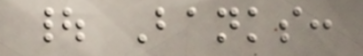| Banks:
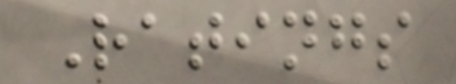Ratings
